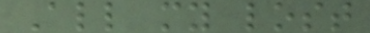All my lost
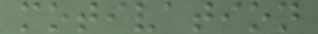motivation
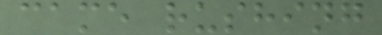came rushing
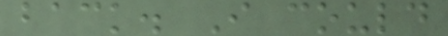back. I could
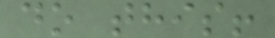do this!
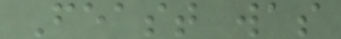Feast was
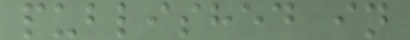published in
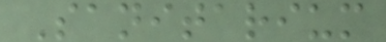Sanitarium
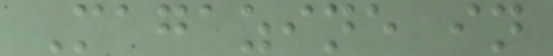Magazine in
